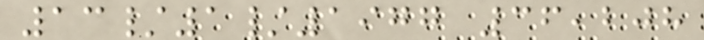13/1/1977 36,208
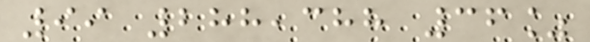99 288,388 36%
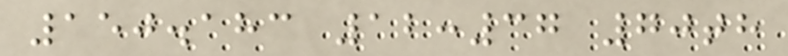150.183 12:37 70th
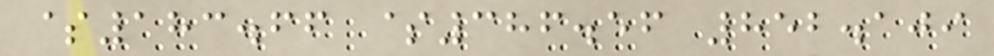$183.66 $386.56 852.109
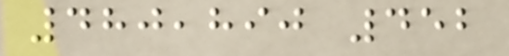480,890 452
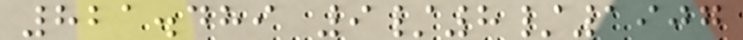821.489 9/8/1907
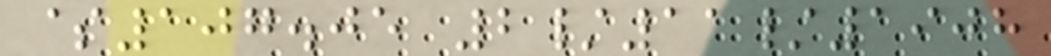$107.05 2/11/1908
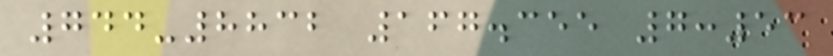744-8832 167.355 7:53
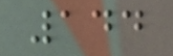144
